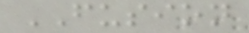FUSION
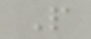P
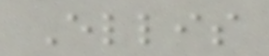Ellis
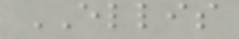ELLIS
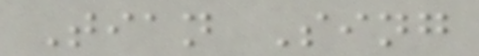Tian Sing
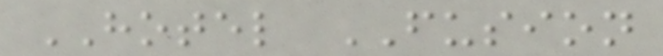HOTEL FUSION
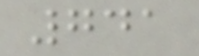741
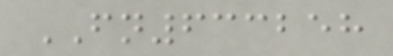FN633258
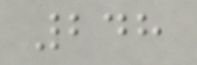248
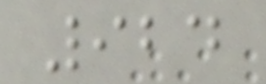924
